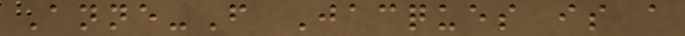Anne-F Jacques is a
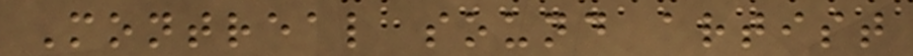Montreal sound artist
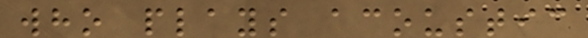who plays acoustic
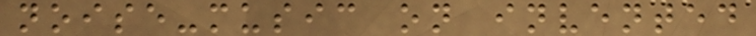noise-music on invented
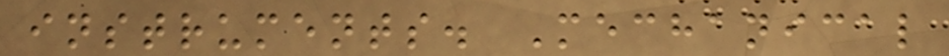instruments. Mechanical
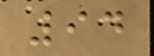94
